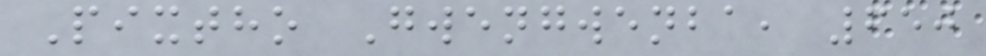Pixtho Gwengwenba, 650
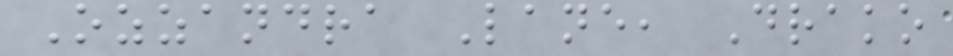Ozzandra Lane, Drako
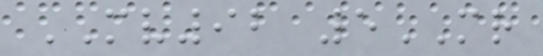MV92 5MR
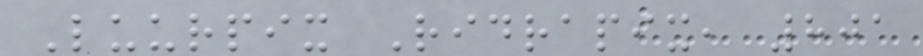Luurpix Ridrapix, 801
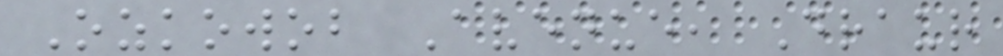Ozkowob Avenue, Draur
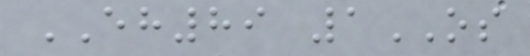EH89 1OS
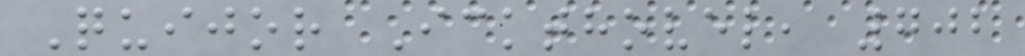Quijor Ickthovel, 702
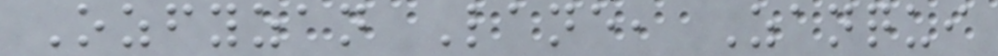Ozfyzan Lane, Zanqui
